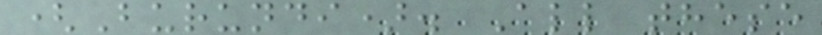(Burundi). All these
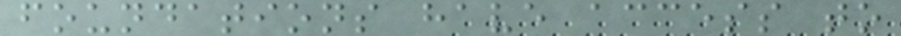foundations have access to
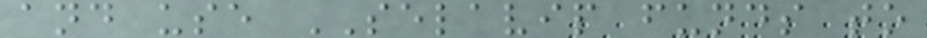and use SELAVIP funds to
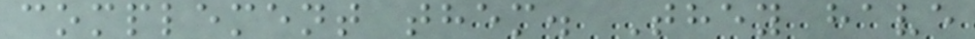complement them. They have
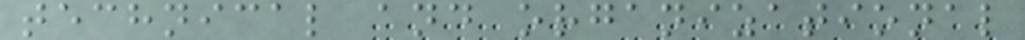technical and organizational
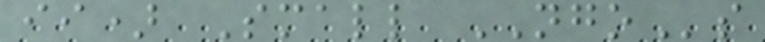ii) Small NGOs
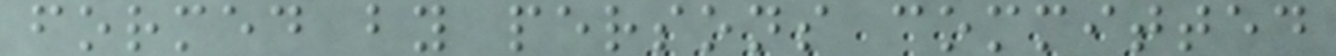formed by persons committed
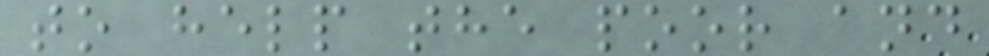to help the poor and
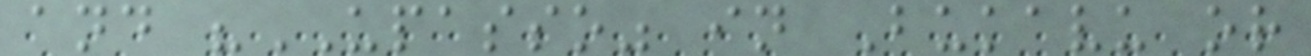and "UPASSO" in Bukavu or
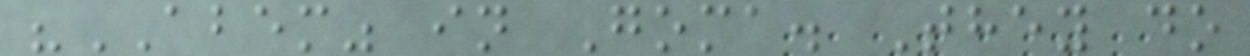"ABEM" in Goma. They do
